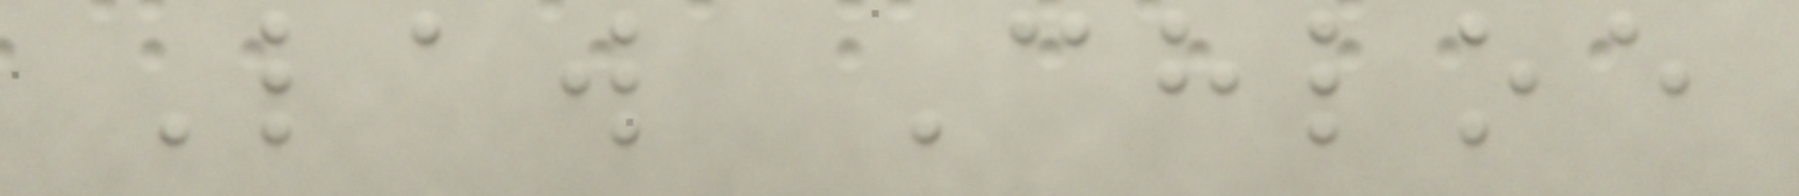Law Chloe
